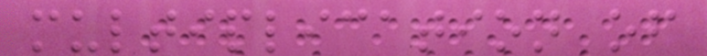multiplication of
